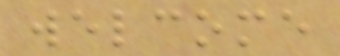welcome
